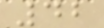42
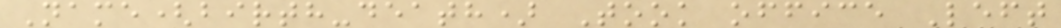Name(birth-death) Took office Left
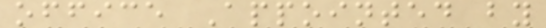office Appointed by
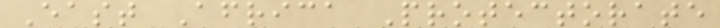East Africa Protectorate
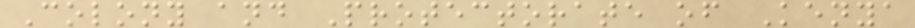Colony and Protectorate of Kenya
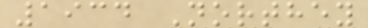1934 Northey
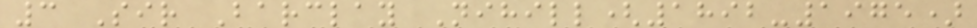3 Sir Barclay Nihill(1892-1975)
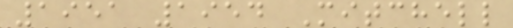1951 1954 Mitchell
